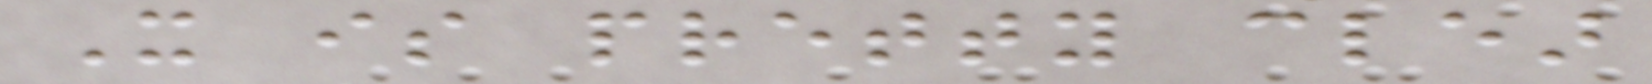It is pretty clear
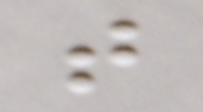that
